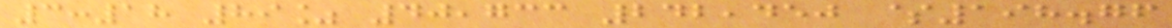3:18 89% 40,733 242,450 $198.76
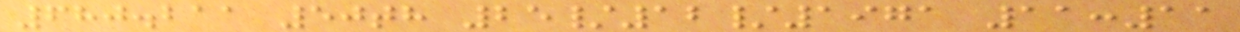680.211 50th 25/12/1971 11:11
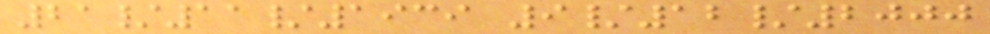21/11/1939 9/12/2000
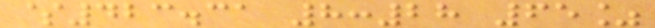$423.31 8:28 65%
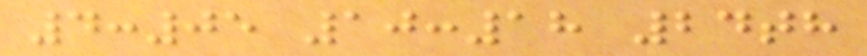4:05 10:18 24th
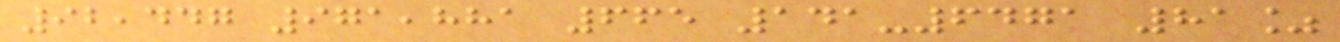92,447 971,881 665 141-6471 81%
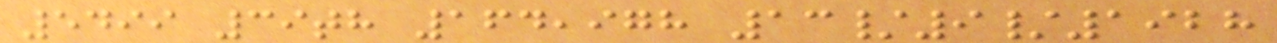5499 39th 164,978 13/9/1928
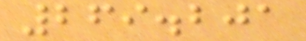269.201
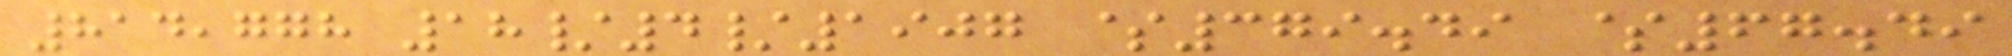814,778 18/4/1907 $379.49 $67.49
